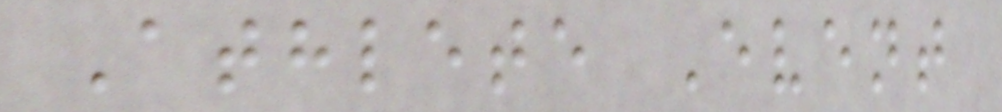Athlete Event
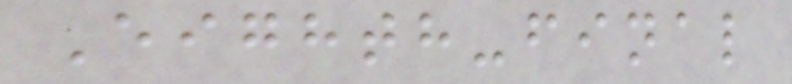Eighth-final
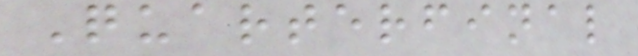Quarterfinal
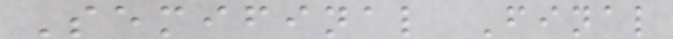Semifinal Final
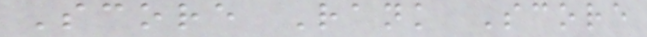Score Rank Score
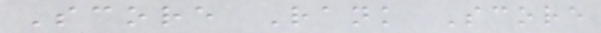Score Rank Score
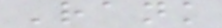Rank
